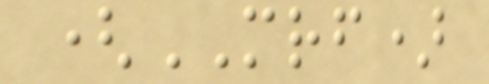(MRF)
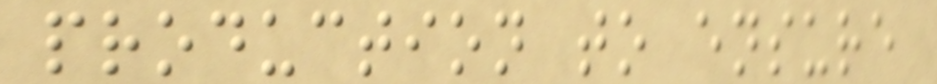production to ensure
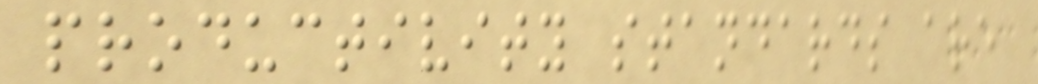productivity standards are
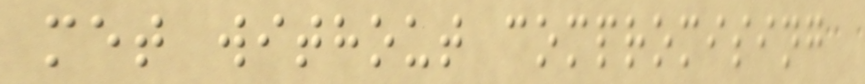met without compromising
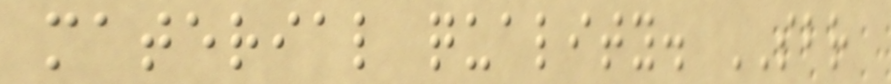material quality. SBR
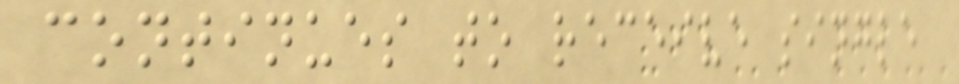continues to receive single
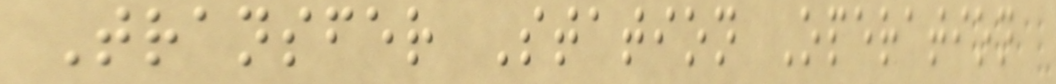Transfer Station Operation
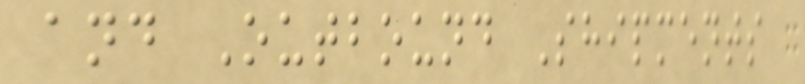and Outbound Shipments
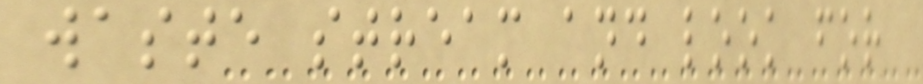waste stream and look for
